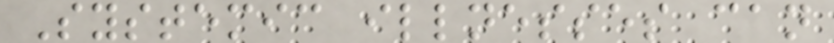Systemic illnesses can
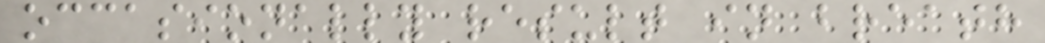occasionally result in breath
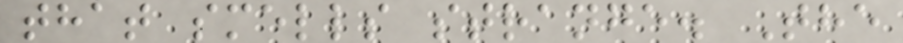that smells strange. The
